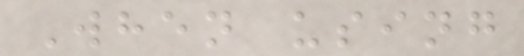When using
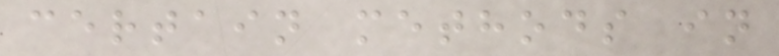certain methods in
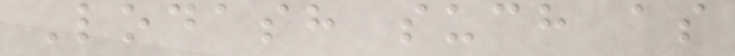Lodash such as
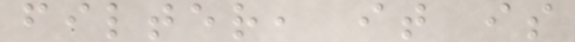filter, it is
